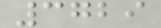3729
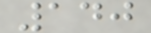140
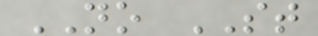NO ST
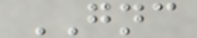GNC
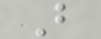B
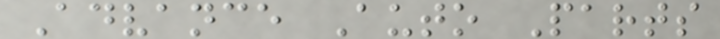Advance Auto Parts
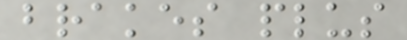brakes plus
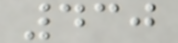430
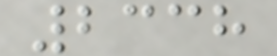2338
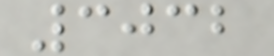3032
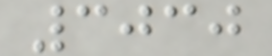3030
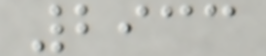2933
